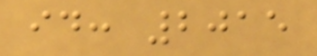id: 2015
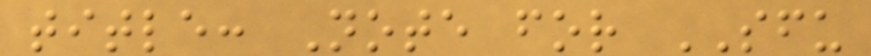title: Note for SFU
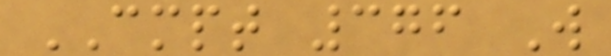CMPT 376 W
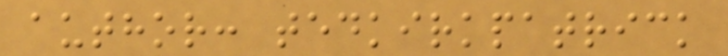author: tedkirkpatrick
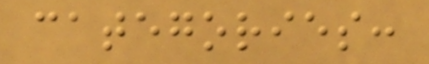categories:
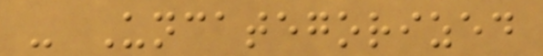- Uncategorized
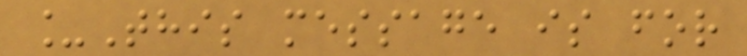_This message is for
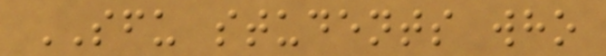SFU students who
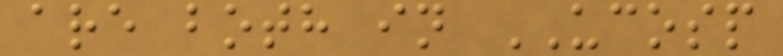are both in UCOSP
